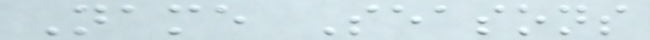Name Seasons
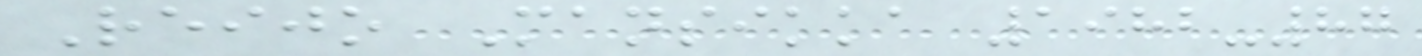Reijo Mansikka 1982-87
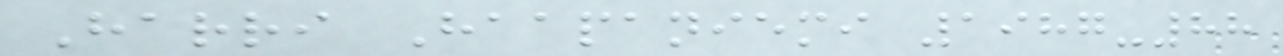Harri Haapaniemi 1987-88
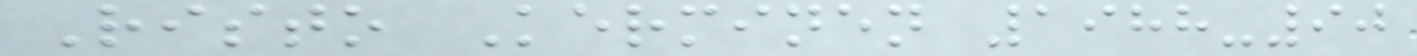Risto Kerminen 1988-90
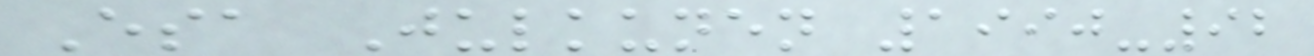Esa Julkunen 1990-92
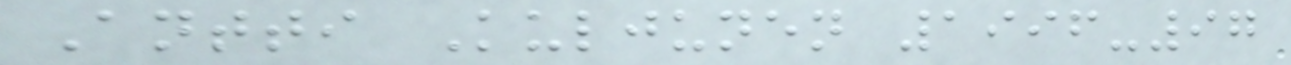Antti Kuljunen 1996-97
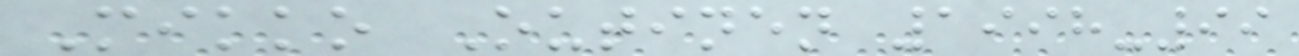Mikko Outinen 1998-99
